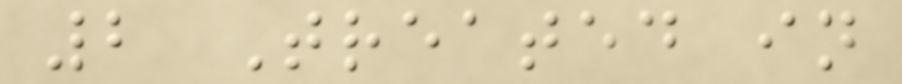2 Treated in
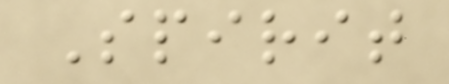Spirit
